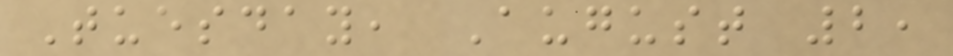Tuesday, August 2,
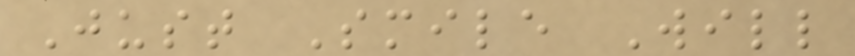Just Smile Will
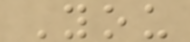You
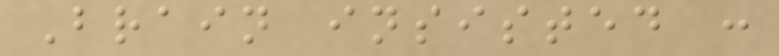Brain insisted :
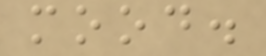mood.
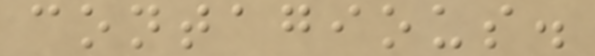contagious.
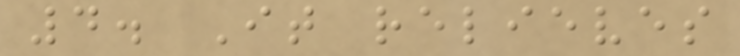4. It relieves
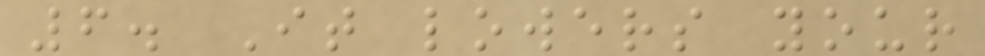6. It lowers your
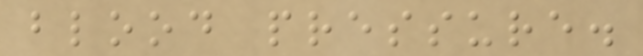blood pressure.
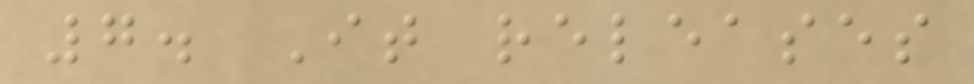7. It releases
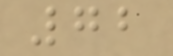72
